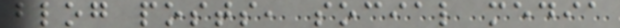blog posts, social media
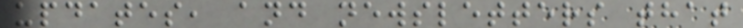updates, and newsletters that
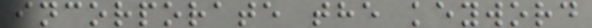incorporate the keyword
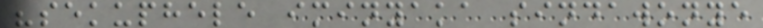"sekuphele iminyaka sindawonye
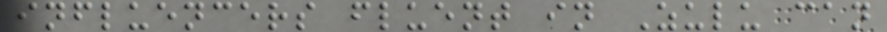influencers fluent in Zulu can
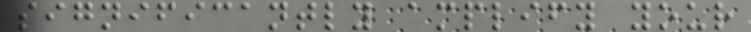significantly amplify your
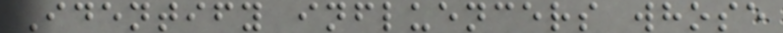Identify influencers whose
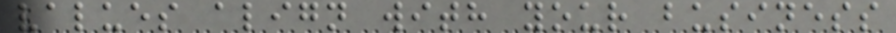values align with your business
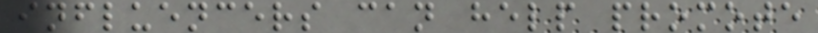influencers can help promote
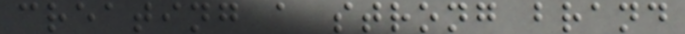creating a strong brand
